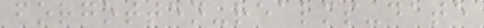forgotten-realms-date
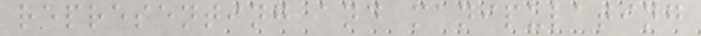representing and manipulating
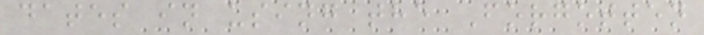dates in using the Forgotten
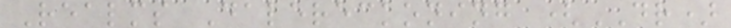Realms Dalereckoning (DR)
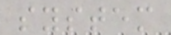system
